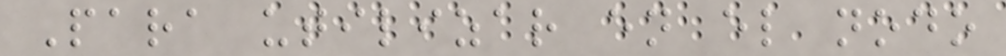Para utilizar en el nodo
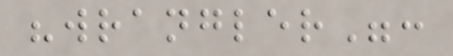"wrangler":
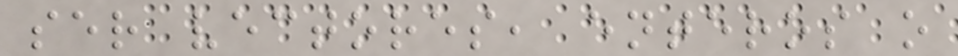ser vectores, enteros o
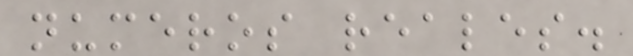numeros reales.
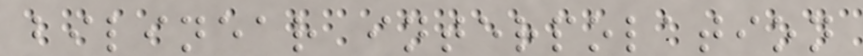bilinear interpolation
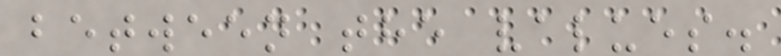between the values.
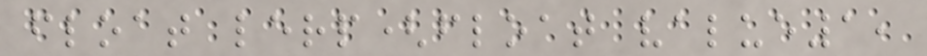float lerp(float value1,
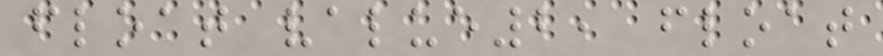float value2, float
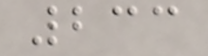233
